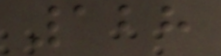128
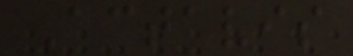Actavis
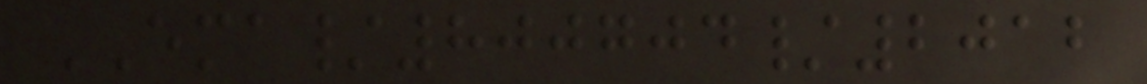EMA/800704/2012
